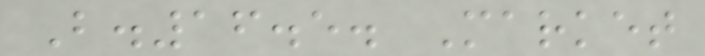B.16.5. Market
